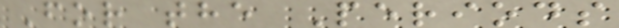For the Periods
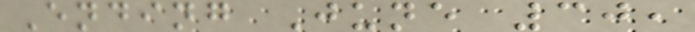Ending June 30,
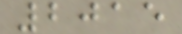2015
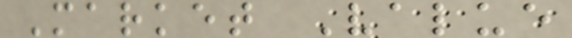Market Value
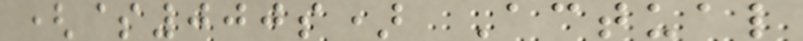($000s) Actual
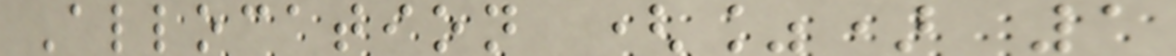Allocation (%) 1
